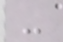-
